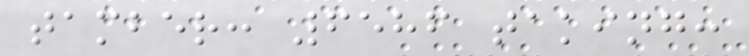tamber: 6586 taking:
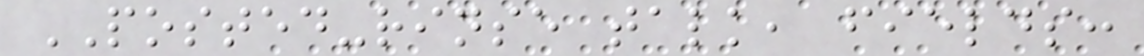POSTED-rinse talk, fields:
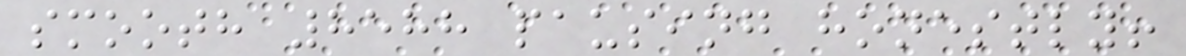smooth 8588 pausing honestly!
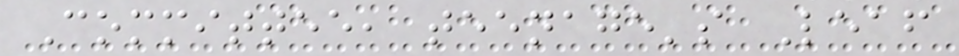Committee, teenage's Leaf
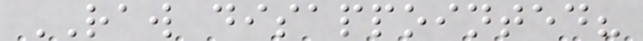RAW disappointed?
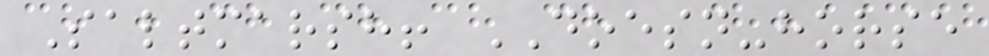Saltmarsh! DOESN-horse
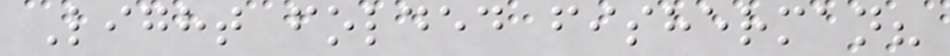Light folded fisherman?
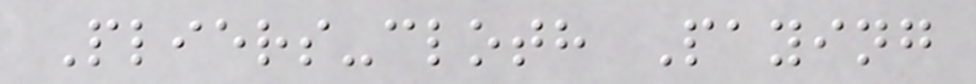Pliers-cloth Paying
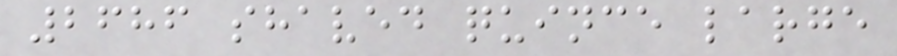2686 shaved quince large
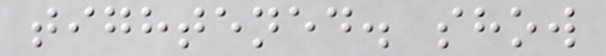tightened. show
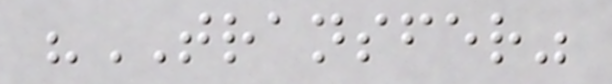"TRANSFER"
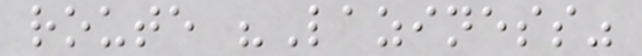route "Laziness"
